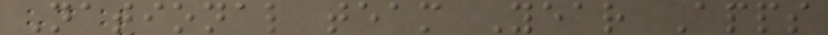National team Year Apps
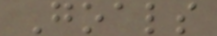Goals
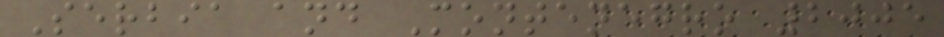Serbia and Montenegro 2005
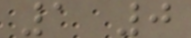1 0
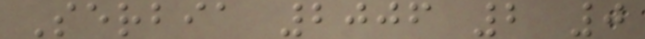Serbia 2006 2 0
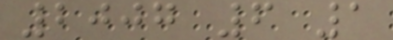2007 6 1
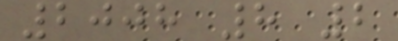2008 8 2
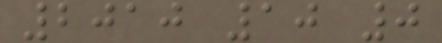2010 10 0
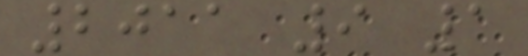2011 9 1
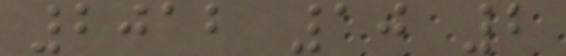2012 10 2
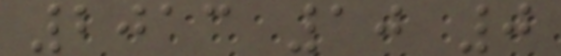2013 10 0
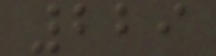229
